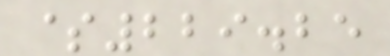$229.25
